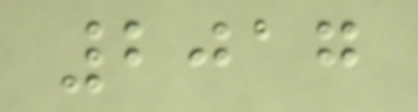2017
